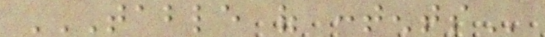TABLE OF CONTENTS
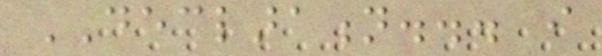DECLARATION... i
